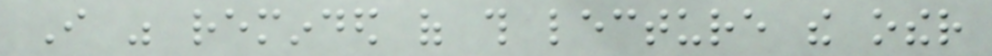I was reminded of this lecture the other
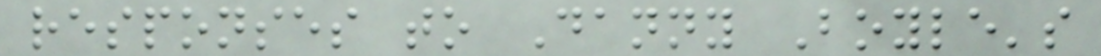responses to Danny Boyle's
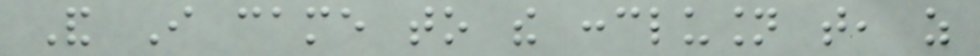And I came to the conclusion that, as
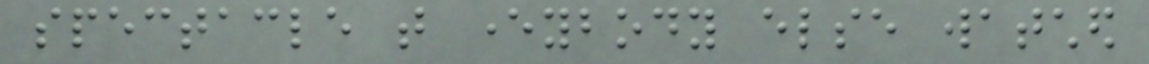spectacle that everybody else watched
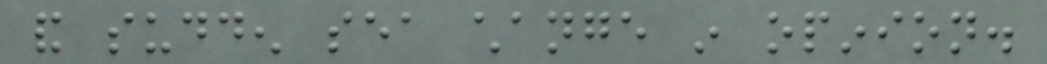and sudden sea change in opinion.
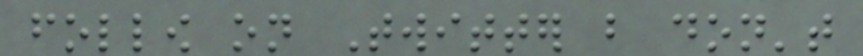follow on Twitter but don't
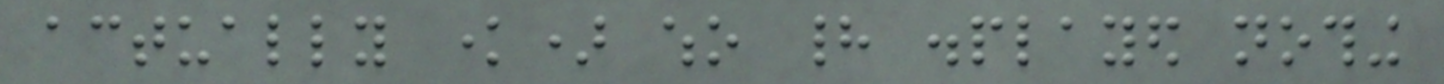actually know) who had displayed nothing
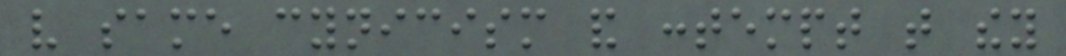very same cynicism and contempt that they
